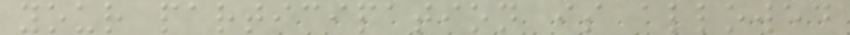your participation is allowed
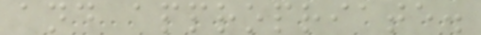and appropriate.
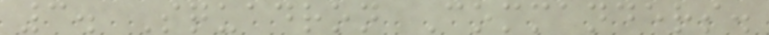3. Squadron Commanders.
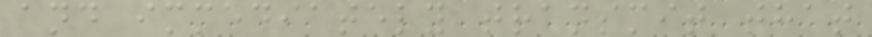and immediately transmit that
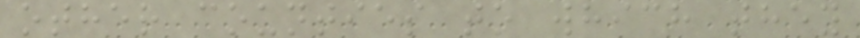other counties to which they
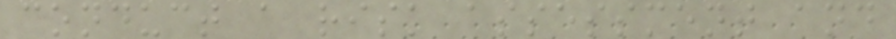conduct a risk assessment and
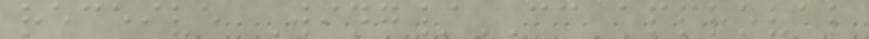receive Wing/CC approval
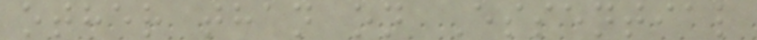other than on Essential
